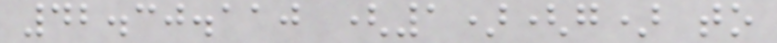42.30.110 (1)(g) to
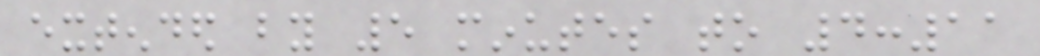extended by 5 minutes to 4:11
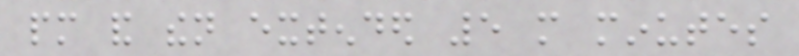pm and then extended 5 more minutes
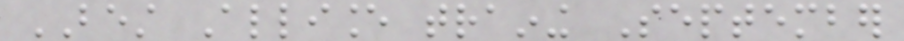BEST Alliance training September
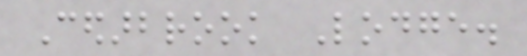Cedarbrook Lodge.
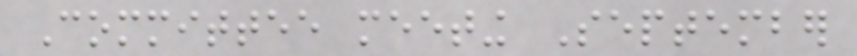Committee meeting September
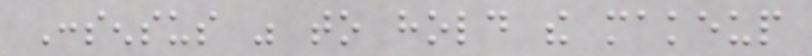Consensus was to hold the makeup
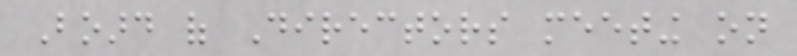Board of Directors meeting on
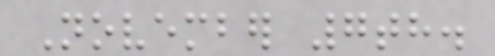November 7th.
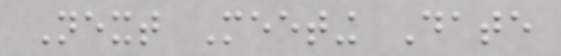Next Meeting Date
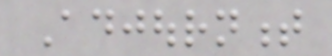Adjournment
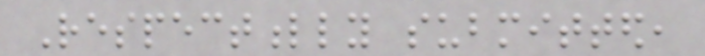Respectfully submitted,
